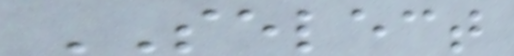SELECT
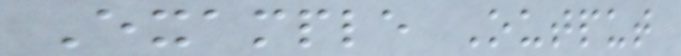Example Output
